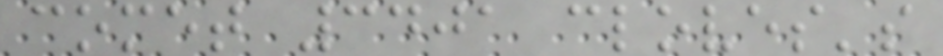comet 3401 cloves's
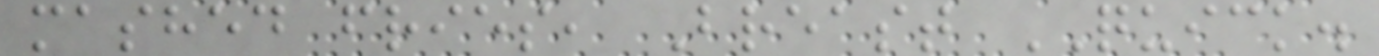mashed fries, Breast QUICK.
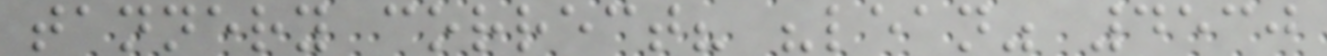tannery correct? "lean" 4530
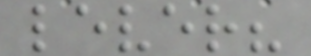lever?
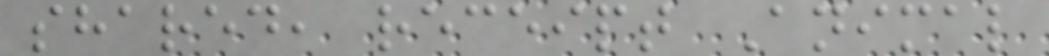shared, receipt Animal
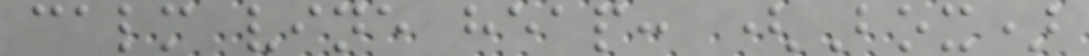calm vine heap: (Box)
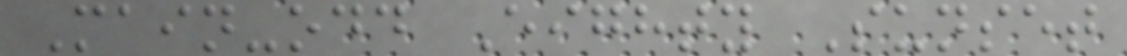Main-odd Eighty Sunset
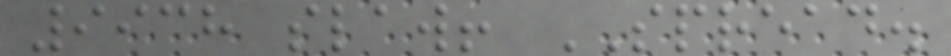9938 slaw! SPREAD.
